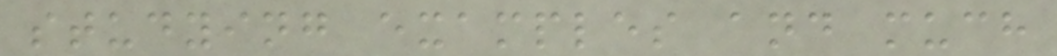studying examples and much
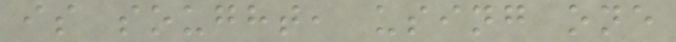is sought, using one
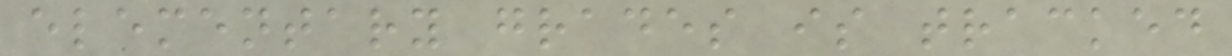elementary grades is tracked
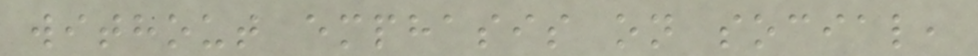without emphasis on social,
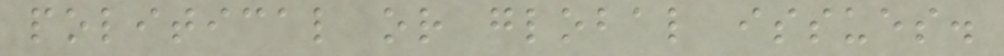political or global issues.
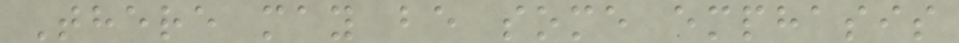There may be some emphasis
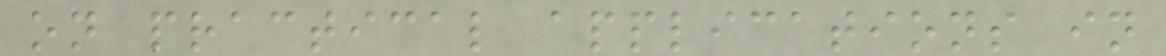on practical applications in
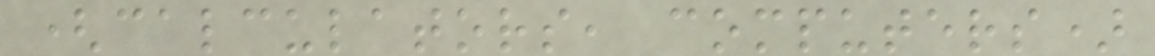(calculators, computers)
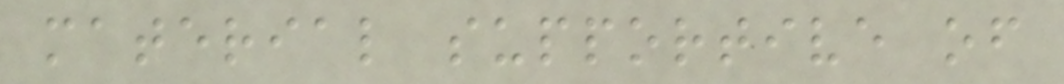material supportive of
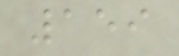159
